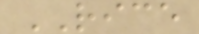RICE
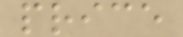price
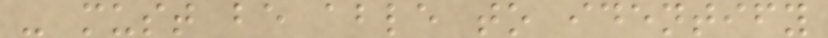- must be able to identify
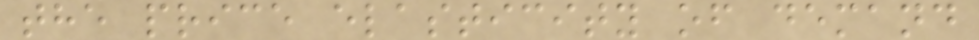the price elasticity of demand
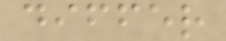differ
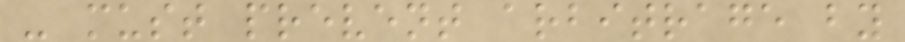- must prevent arbitrage by
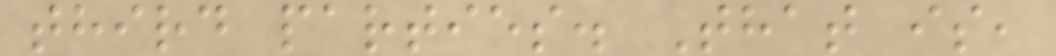third parties. That is,
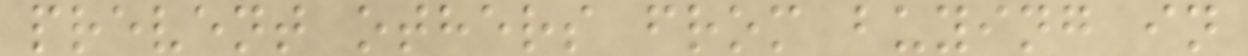prevent others from buying in
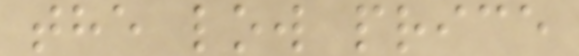the low price
